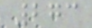273
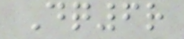Dq6r
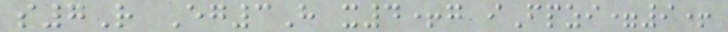s7R Eg3H x4+g iFpzi=9+
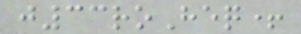j33roHeq+
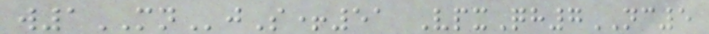w1MNjS+51 VpxQh7NC5
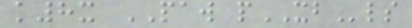k8x PAW pXBls
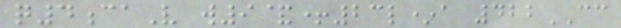q4caV w9&+23l*a 422CC
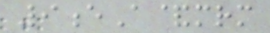9eA&mrm
